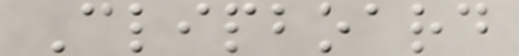Clipboard
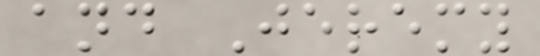and Jeremy
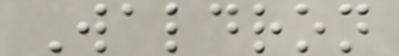Waldron
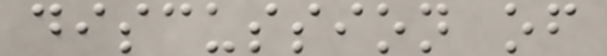discussion of
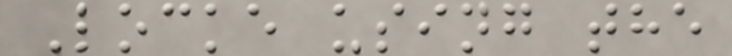Locke using the
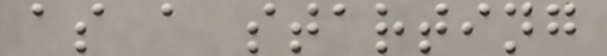as a starting
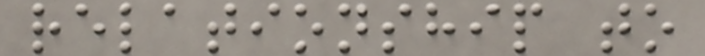relationship to
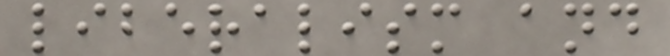liberalism and
